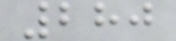280
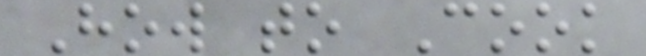How to Cook
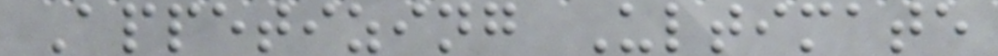Appetizing Ultimate
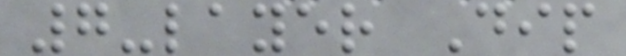7-layer Dip
